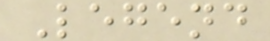Legend
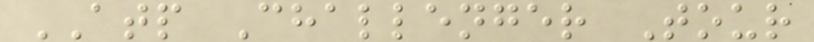ATP Challenger Tour
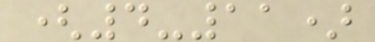(4-11)
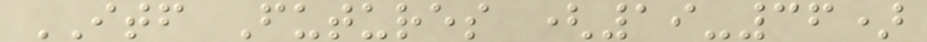ITF Futures (19-36)
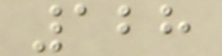128
